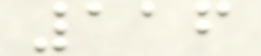116
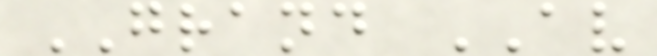GRAND AV
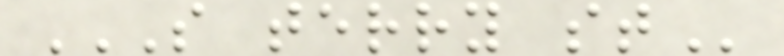S TERRY ST
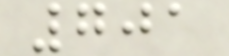701
